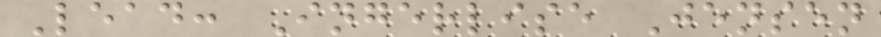Lead: Ingerlise Jensen
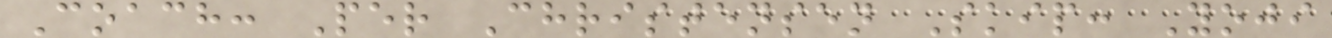Coach: Per Christensen Skip: Yoji
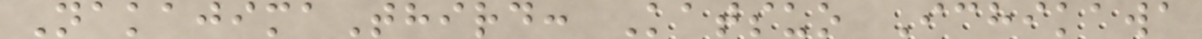NakajimaThird: Katsuo Ichikawa
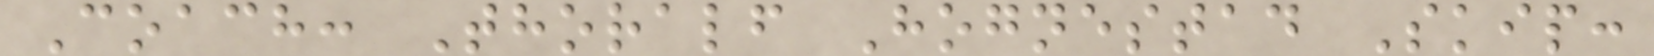Coach: Thoralf Hognestad Skip:
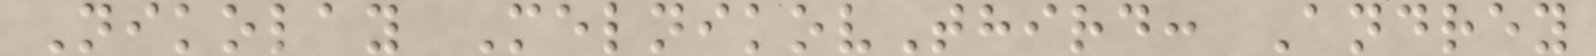Nikolay MelnikovThird: Andrey
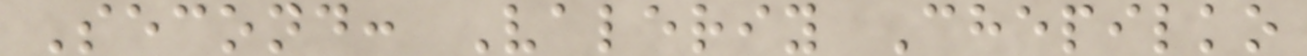Second: Valeriy Chepilko
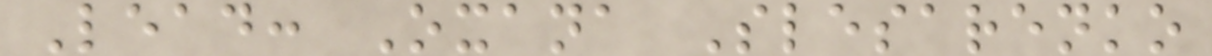Lead: Oxana Slesarenko
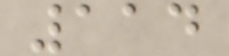114
